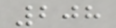208
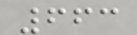663
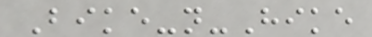Bike-n-Hike
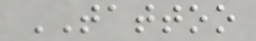TATTOO
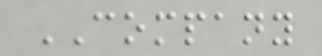COMPANY
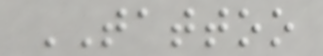TATTOO
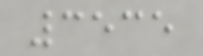3535
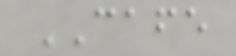CAFE
